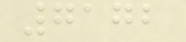7172
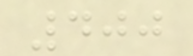400
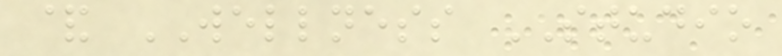& WELLNESS STUDIO
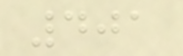401
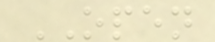OPEN
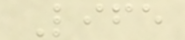Life
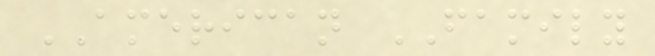AMERICAN FAMILY
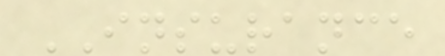INSURANCE
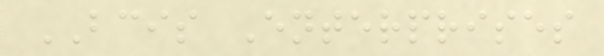BCIS Enterprises
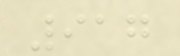917
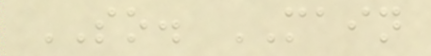SO. MAIN
